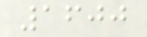1600
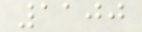1100
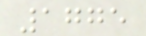1775
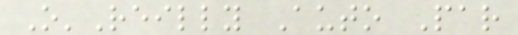O'Reilly Auto Par
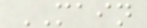MAIN
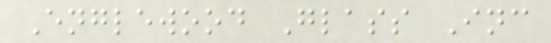Englewood Glass Inc
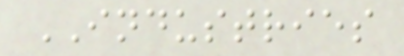INDUSTRIES
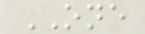ONE
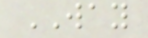WAY
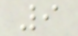9
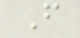F
